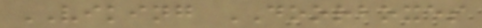VIKING DOORBOXES
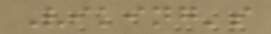Viking's
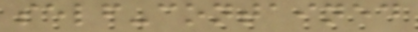self-contained
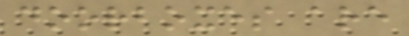doorboxes are
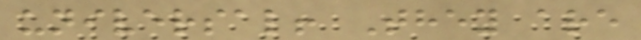universal! They are
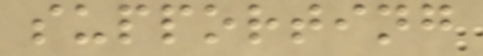supporting
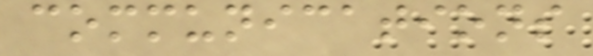communications
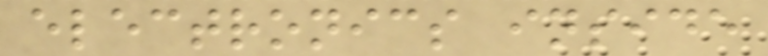electronics inside
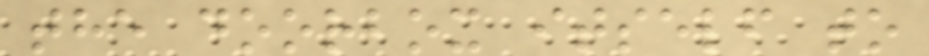the doorbox itself to
